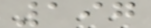197
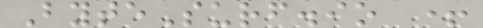ByteSurf.io +
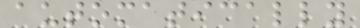automatically
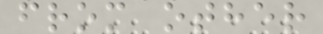from other
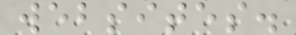websites.
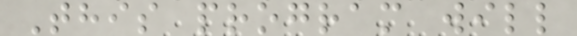This program will
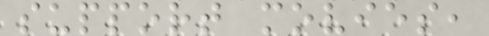support movies,
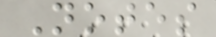Notes
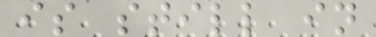is still in
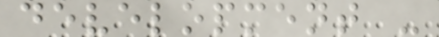development -
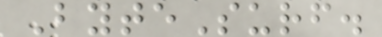ByteSurf.
